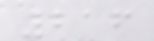216
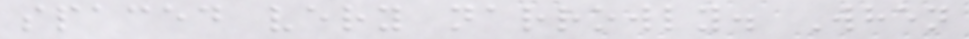spaced very narrowly. When
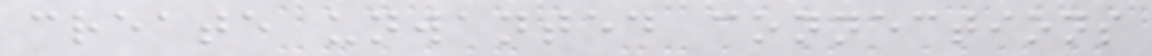create unwanted connections
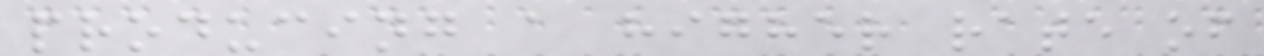producing a higher rate of
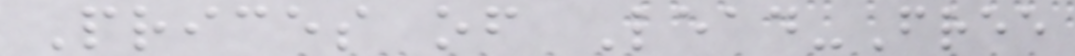Prices of Lead-Free
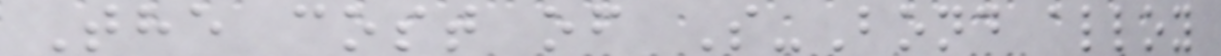The cost of S-Bond alloy
